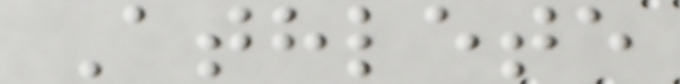Athlete
